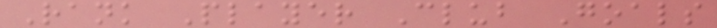Rank Player Club Goals
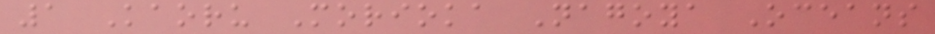1 Kaoru Morioka Nagoya Oceans
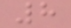8
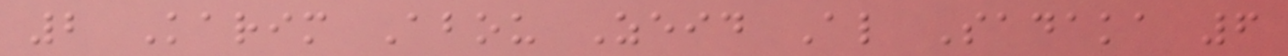2 Karim Abou Zeid Al Sadaka 6
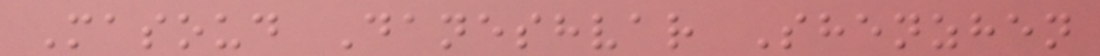Masoud Daneshvar Shenzhen
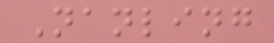Nanling
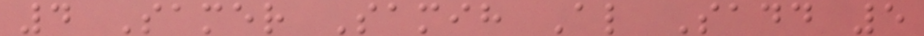4 Samer Samih Al Sadd 5
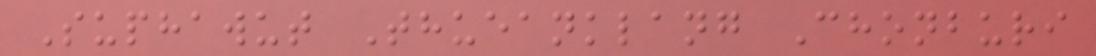Suphawut Thueanklang Chonburi
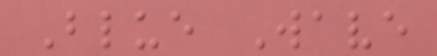Blue Wave
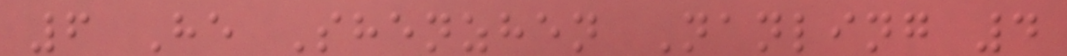6 He Shenzhen Nanling 4
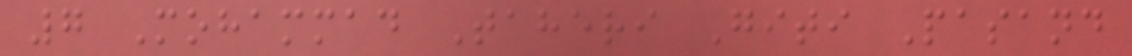7 Mohammad Taheri Giti Pasand
